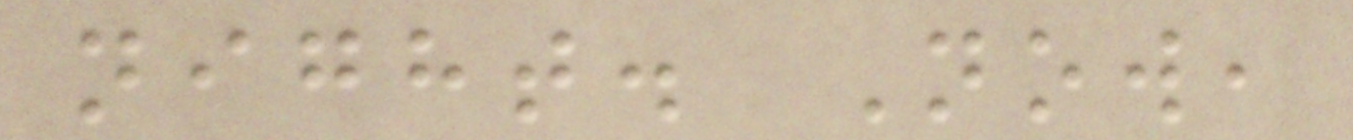night. Now,
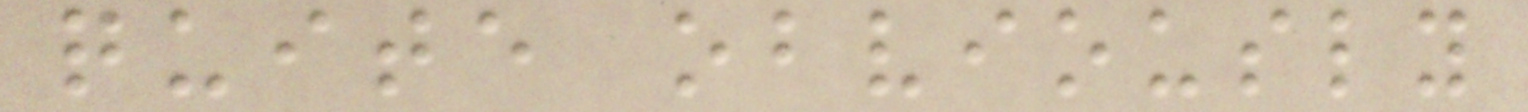quite obviously
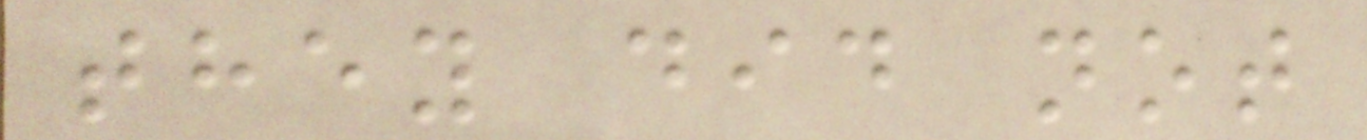they did not
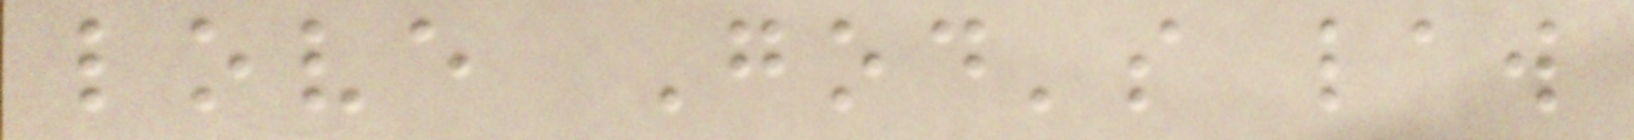love God's law
